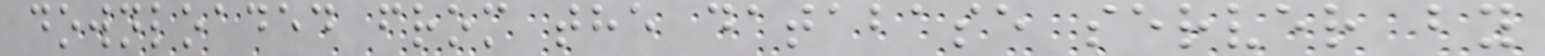downloaded from the database server by
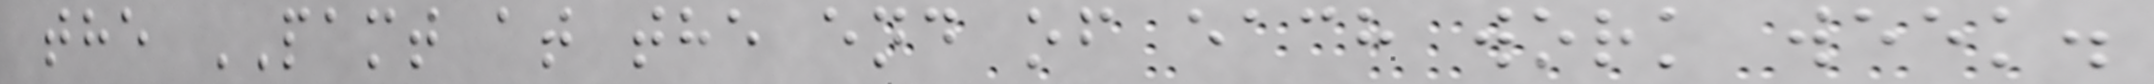the PAMT at the end of each work week.
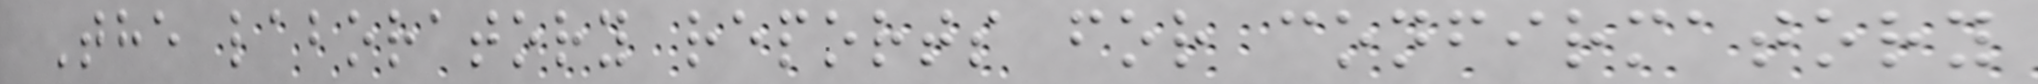The laboratory reports for confirmatory
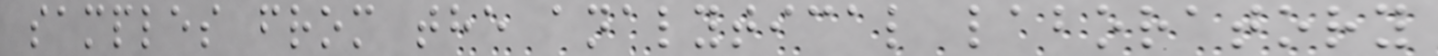samples from the analytical laboratory
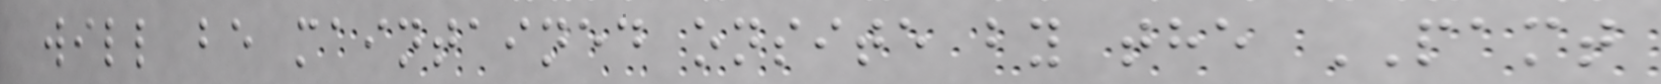will be maintained onsite by the PAMT
